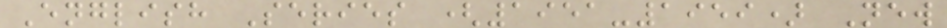English Series (1951-1959) New
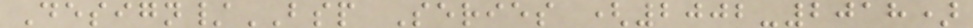Design/BSP Series (2002-2018)
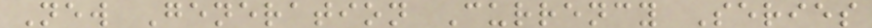New Generation Currency Series
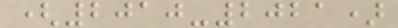(2010-2021)
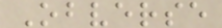Obverse
